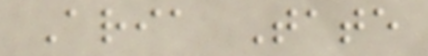Aria Tate
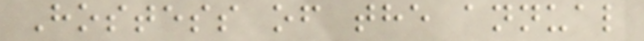Hostess of the annual
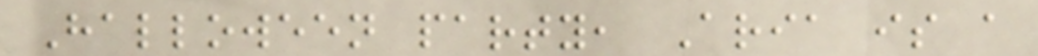Halloween party, Aria is a
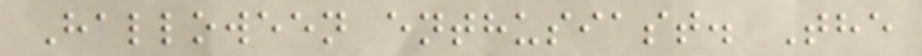Halloween enthusiast. The
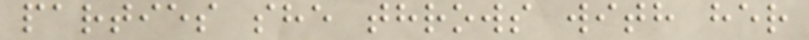parties she throws with her
